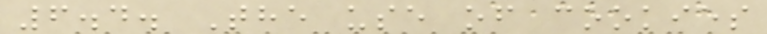6.4. The use of cookies
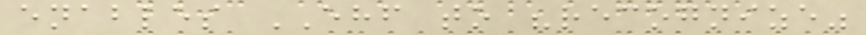enables EHF to "recognize"
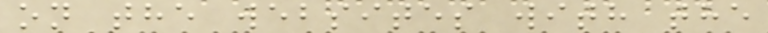on the websites with the
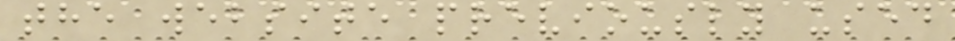the website previously used
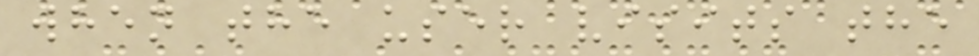when the user visits the
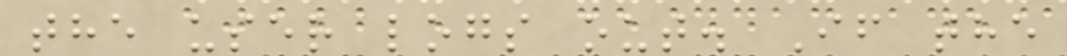the user logs out. If the
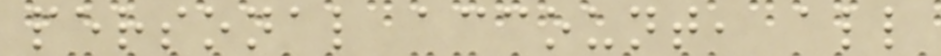personal account, all
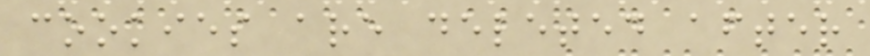cookies are deleted after
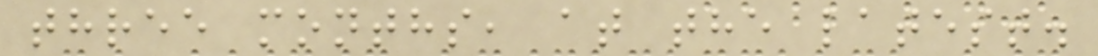three months, at the latest.
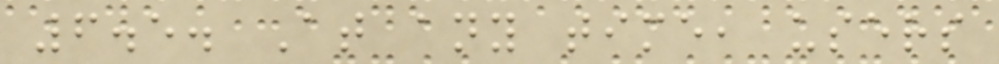6.5. At any time, users
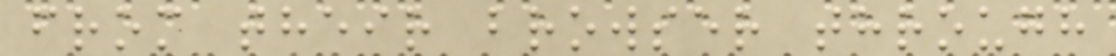from their browser through
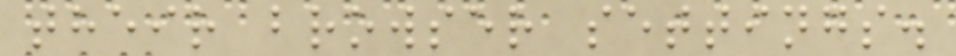their browser settings.
